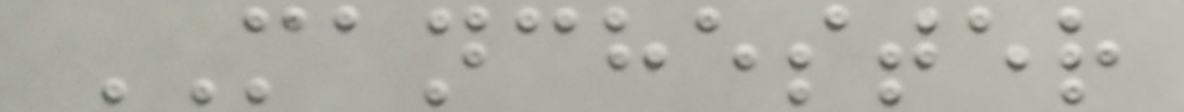MANCHESTER
